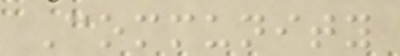Community
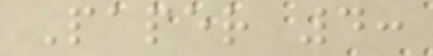Paper 4:
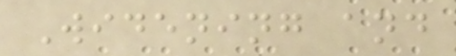Widening and
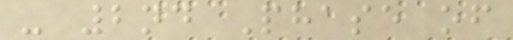- 2nd Phase of
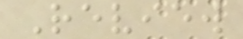Review
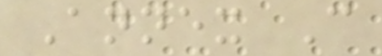Annex C
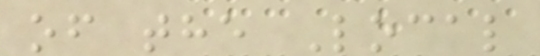of the Local
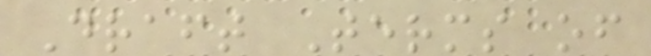Draft Terms of
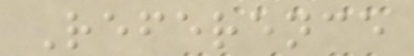Reference
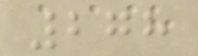278
